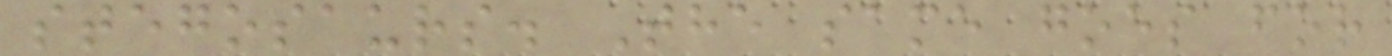stegosaurs. The same goes for
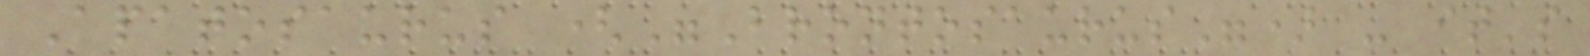Apatosaurus ("Brontosaurus") - it's
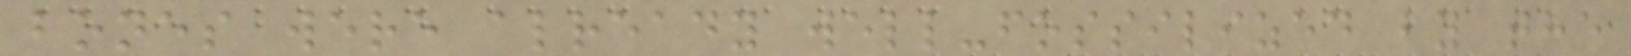bones were already well-fossilized by the
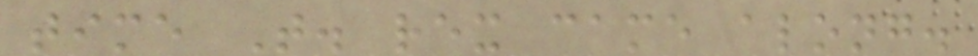time T. rex came along.
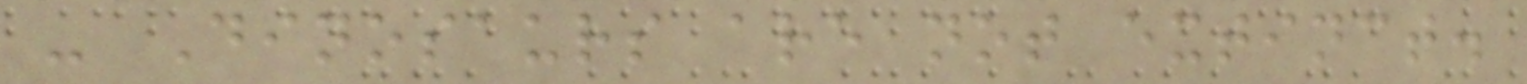- Dinosaurs are not extinct.
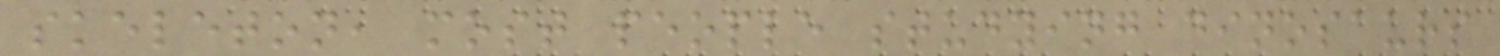skeleton, most people studying dinosaurs
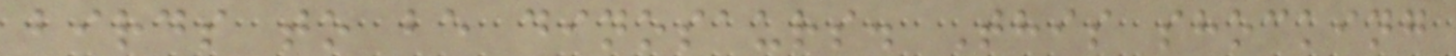birds to be dinosaurs. This shocking
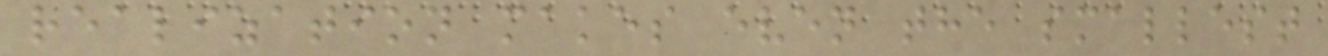realization makes even the smallest
